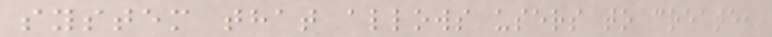system that allows users to create,
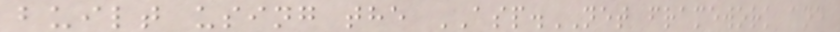built using the ASP.NET framework and
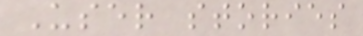User stories
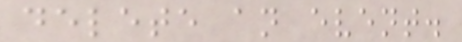delete an event.
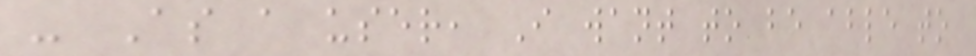- As a user, I want to be able to
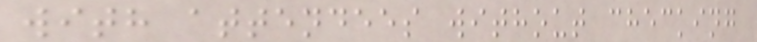with attendees without checking
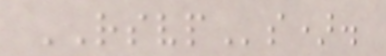RSVPs).
